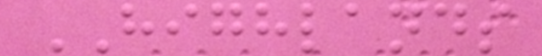HIGHLANDS
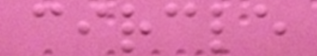circle
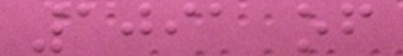1091 of
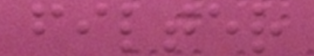filter
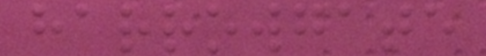harrowgate
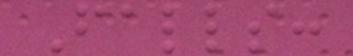Falls:
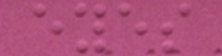eyes
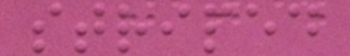striped
